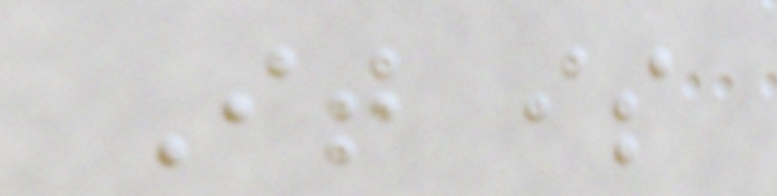It is
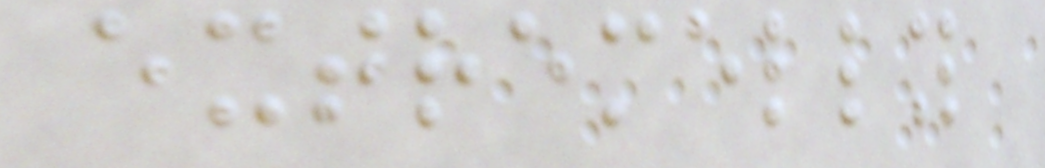extremelly
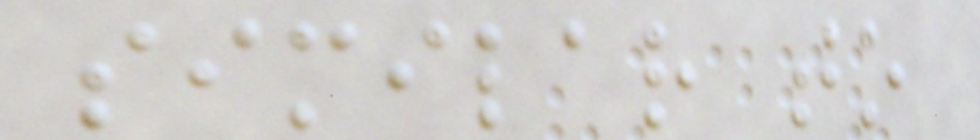similar to
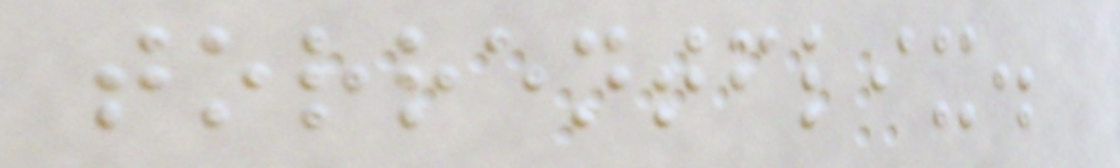torrentflix.
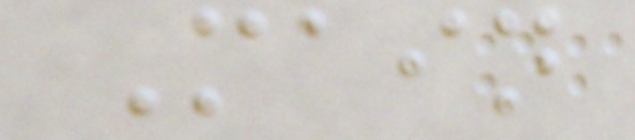Main
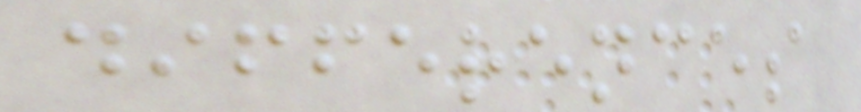differences
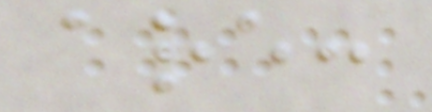are:
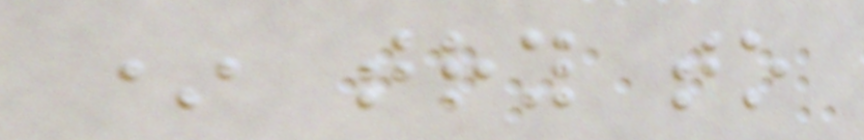* try to
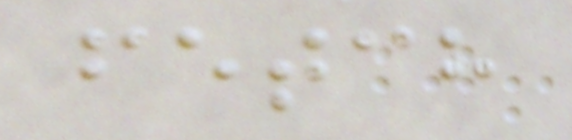fetch
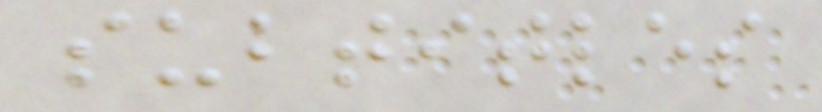subtitles
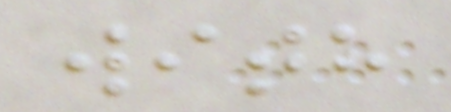with
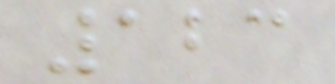123
